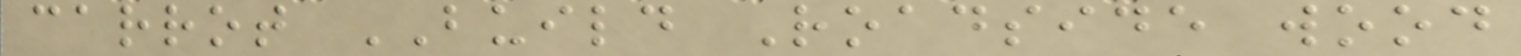carrot BUILD Roadside wood
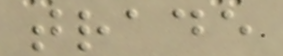trade
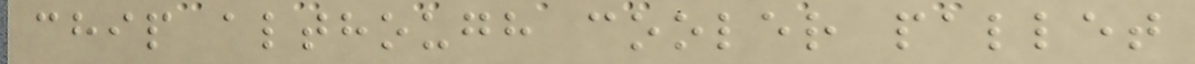chip although cooler pallet
